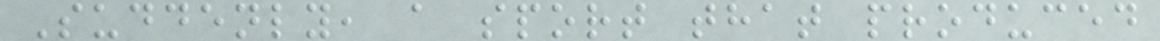Suddenly, a sport that produced
